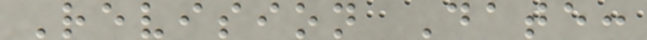Revision Date:
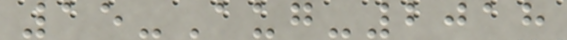15-Aug-2018
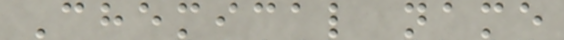Chemical name
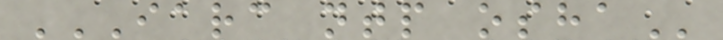IARC NTP OSHA
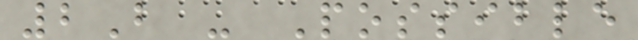2B - Possible
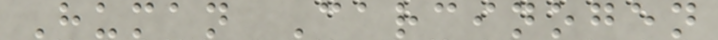Human Carcinogen
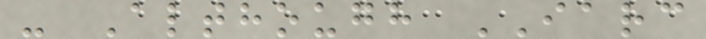- Although IARC
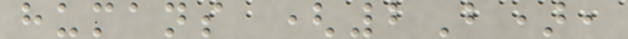humans (2B),
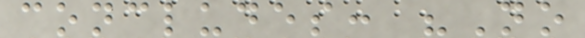concludes: "No
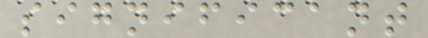significant
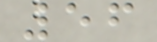56
